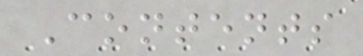Contents
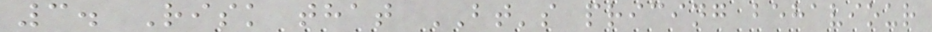3. Risk that BT's pricing behaviour
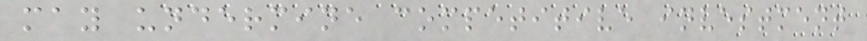may undermine competitive investment
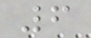6
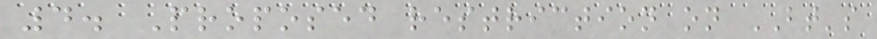4. Proposed restriction on BT's
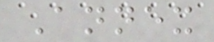Annex
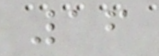16
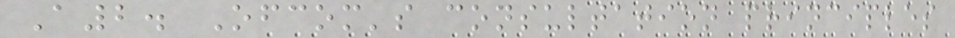A2. Ofcom's consultation principles
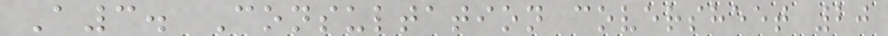A3. Consultation coversheet 20
